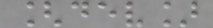[dev]
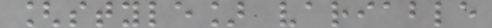[style] variable
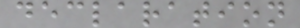declaration
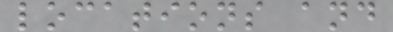locations and
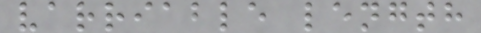varriable length
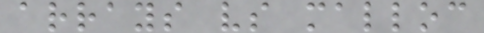arrays vs malloc
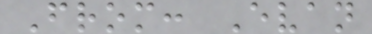From: Evan
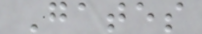Gates
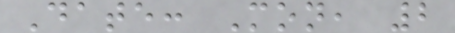Date: Mon, 2
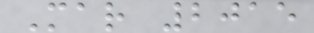Mar 2015
